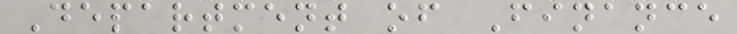Department of Finance
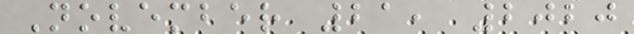November 21, 2020
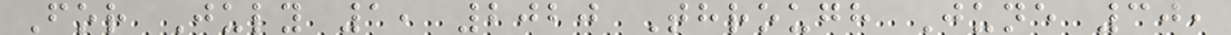For July 1, 2020 Through June 30,
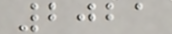2021
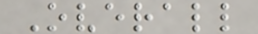Overall
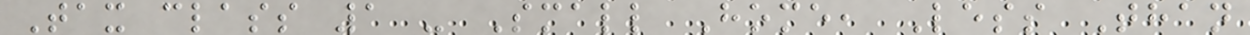Tax class 1 - Small Home, Less Than
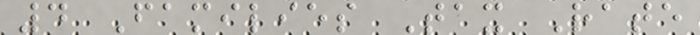4 Families Tax Rate
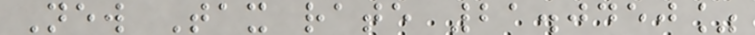New Tax rate 21.0450%
